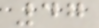47
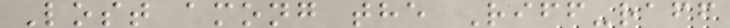Lost among the Riff-raff
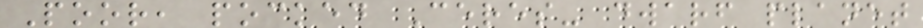Poor, pocked Ceres- dwarf planet
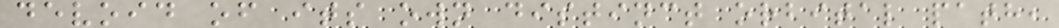devoid of its own distinct orbital path,
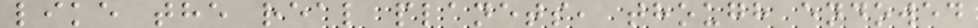like the real planets, though endowed
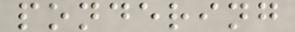pondering
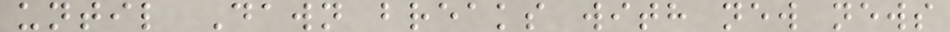until Dawn breaks with new news
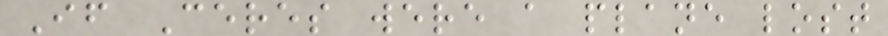If Ceres were a plane lost
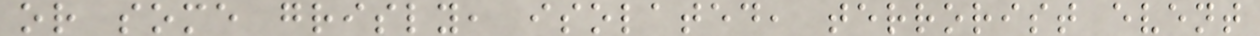or some grisly, isolated, terrorist event
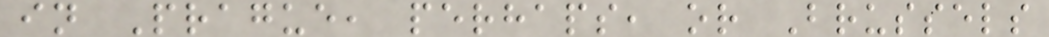in Prague, perhaps, or Brussels
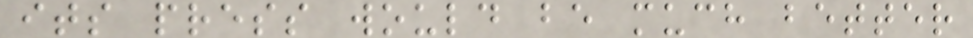its press would be much better
